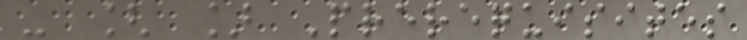- [ ] Prerequisites
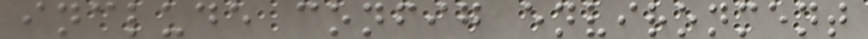include config environment
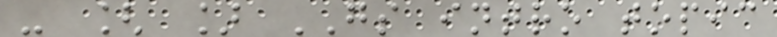- [ ] GS intro topic
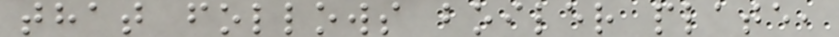that follows boiler plate,
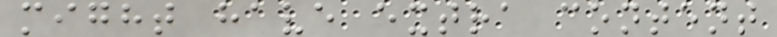might have extra content
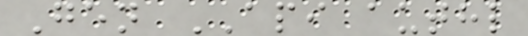Gen API authl
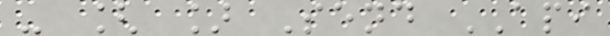- [ ] Send API
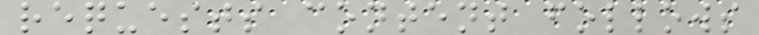requests content follows
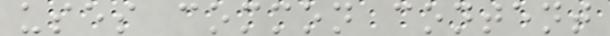uses common content
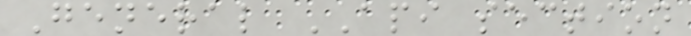General API section
